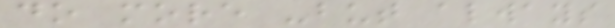do more -but always
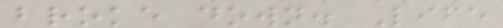broke down. Life
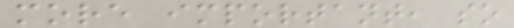more important, so
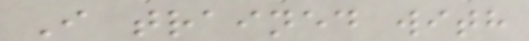I trained with
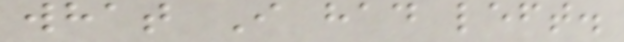what I had left.
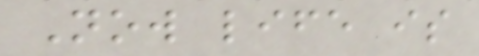Now life is
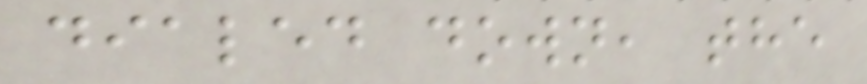dialed down, the
